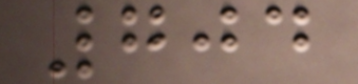704
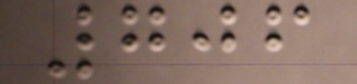706
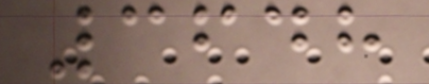3648
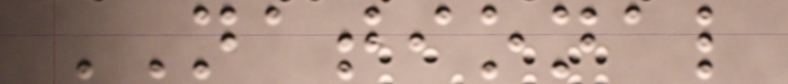NATIONAL
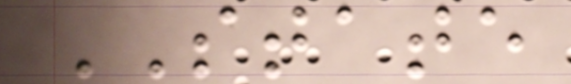STATE
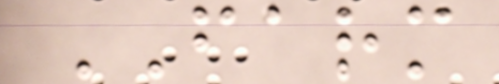FARM
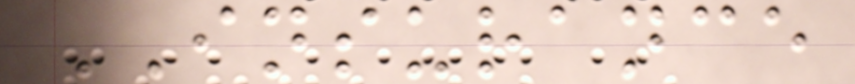INSURANCE
